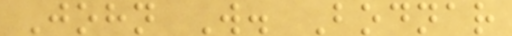John W. Bodnar
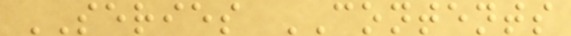SERIES CONTENTS
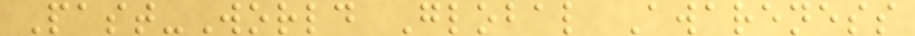Past-World Global Awareness
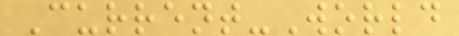Current-World
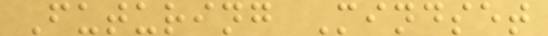Futuring Mindset
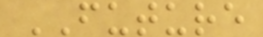FUTURE
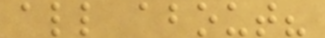all about?
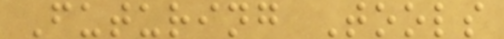Futuring Tools
